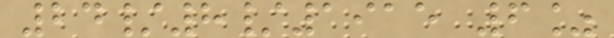24/8/1915 6%
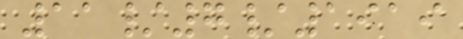11/7/1919
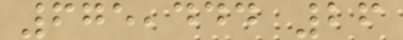675,444 26
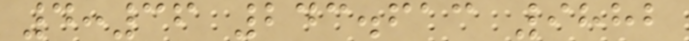4:36 243.613 9882
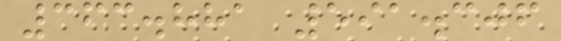363.881 591.306
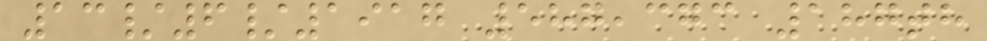13/6/1917 587,373 187th
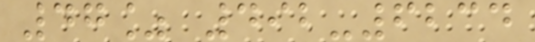47% 492-6234
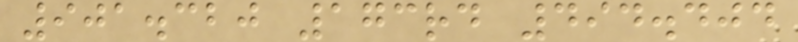901.320 173rd 494.404
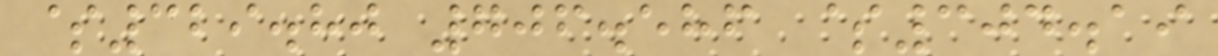$329.80 706.586 $304.19
